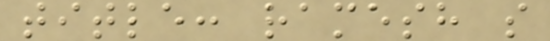title: ramesh s
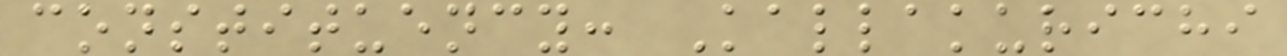constituency: Kallakurichi
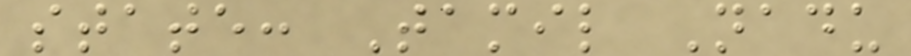state: Tamil Nadu
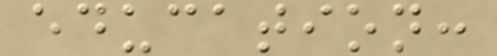education:
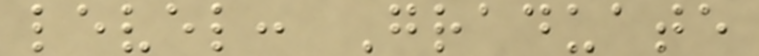level: Graduate
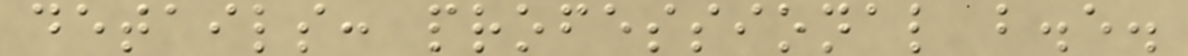details: professional b.e.
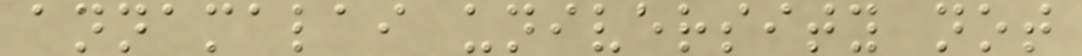annamalai university not
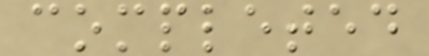completed
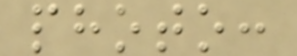photo:
